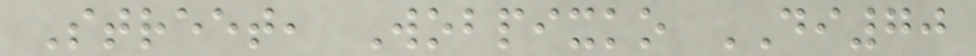Street, Wobpixko DI70
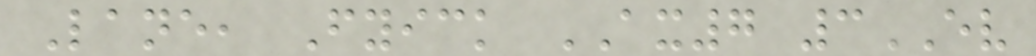Lane, Fyick AX7 3EV
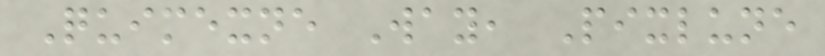Quimexne Way, Pixlune
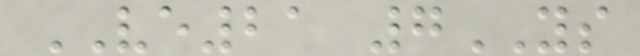VE21 7YS
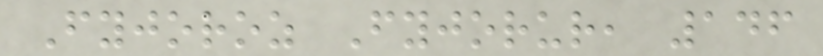Fyjoroz Fyjorur, 146
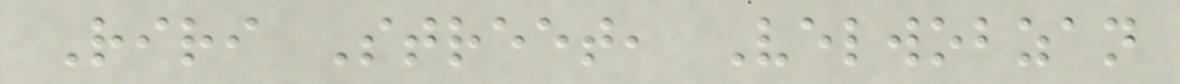Riri Street, Velwobzan
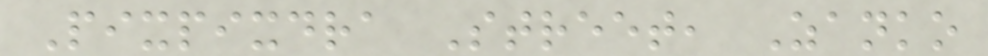Pixpixdra Street, Zanko
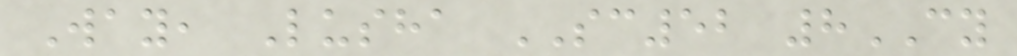Way, Lusha SC52 8CY
